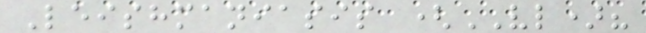Leishmaniasis (VL)?
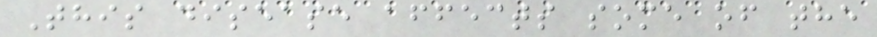This disease affects some of the
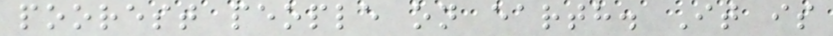poorest people on earth. It is
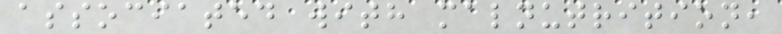associated with malnutrition,
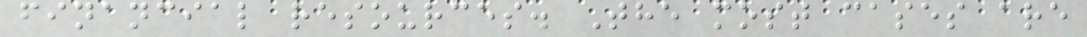financial resources. The most cases are
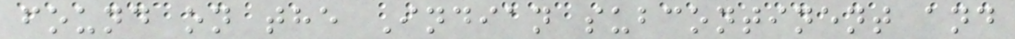found on the Indian subcontinent and
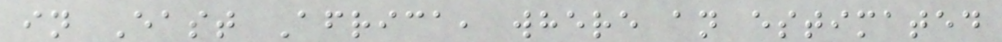in East Africa, where an estimated
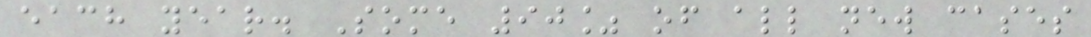each year. Some 90% of all new cases
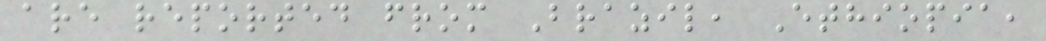are reported from Brazil, Ethiopia,
